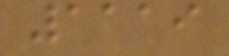1119
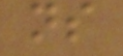ns
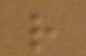r
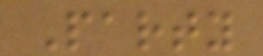Party
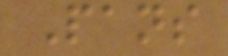Pans
